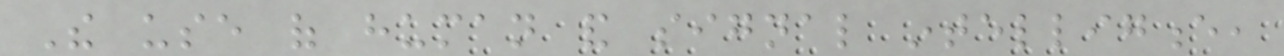The use of human and signal intelligence,
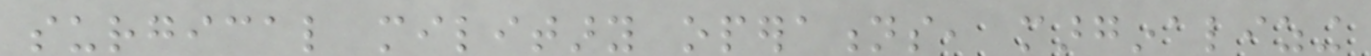surgical military operations, marginalizing
